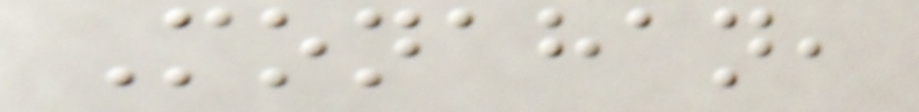Monahan,
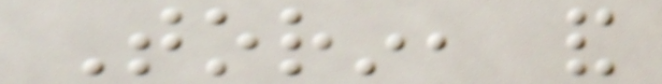Torin, and
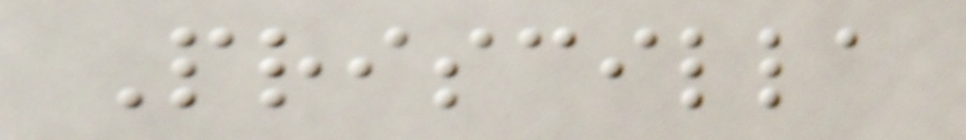Priscilla
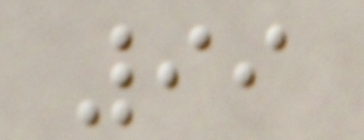99
